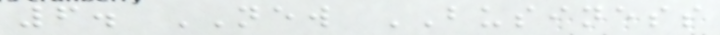6. NEW BUSINESS
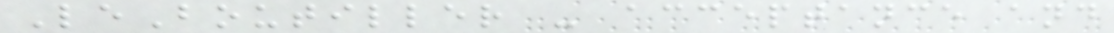LeBoutiller - acceptance and
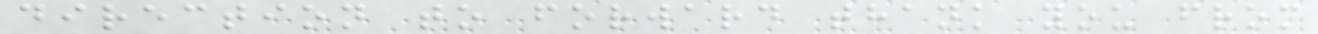direction to forward thank you from
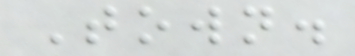Town.
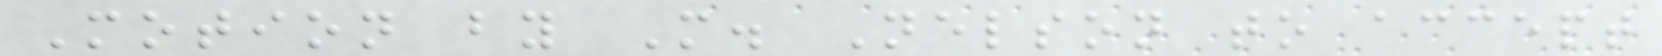Motion by M. Nelson to accept
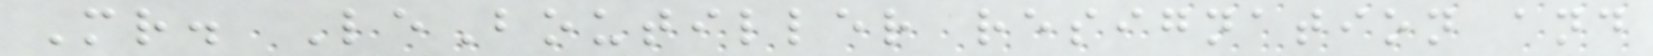Mr. LeBoutiller resignation and
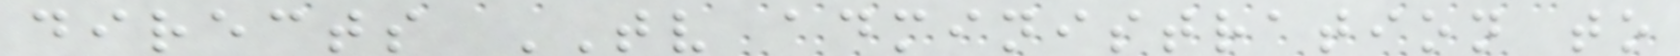directs TV administration to
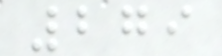279
